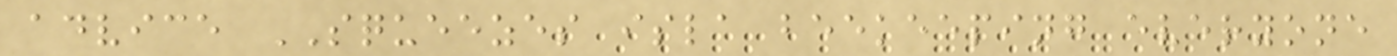advice SQUEEZES isla beekeeping everyone
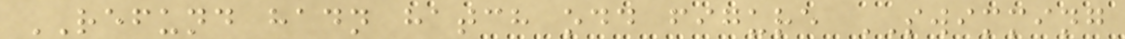REFUND hadn hatch odd figure SWIMMING
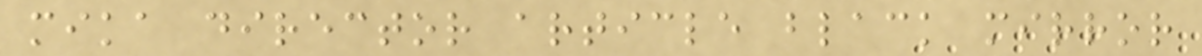mika director article black mirror
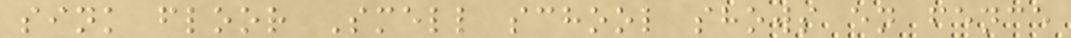sink floor Smell school shows en fence
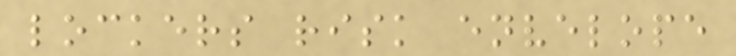lockers risk envelope
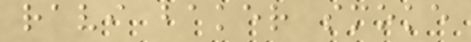ravi baker smoke
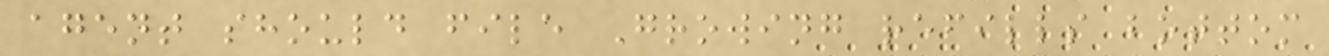agent should file Growing refills bottom
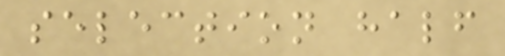selection half
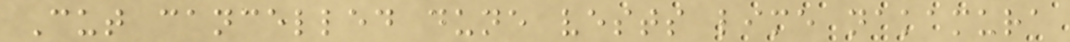Cut cancelled dune vests lime nakamura
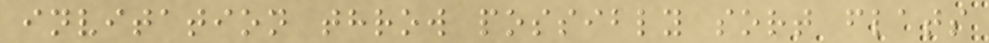invitation throw possibly sort flats
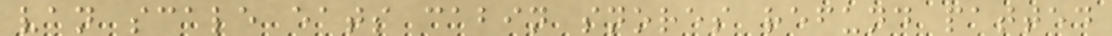van scale eats cabin snores refund patted
